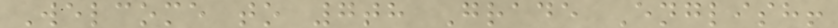Welcome to 7th Grade English!
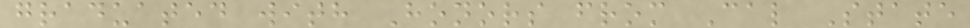graduated with Honors from Cal State
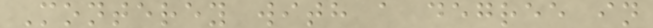Monterey with a degree in
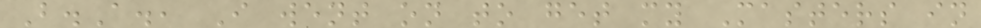B.A., I went on to get my Masters in
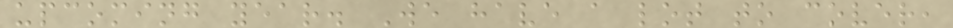upcoming year. We have a lot to cover,
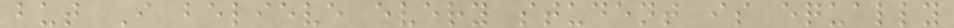but I believe every student is equally
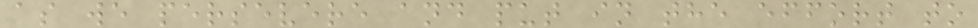as we persevere and put in the effort to
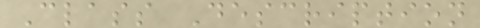Class Description
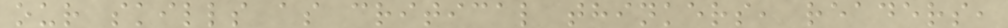our skills as critical thinkers, readers,
